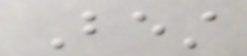Best
